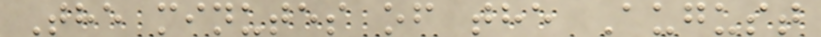The minutes of the August
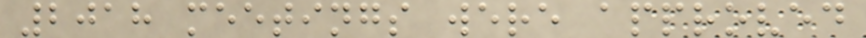2018 meetings were approved
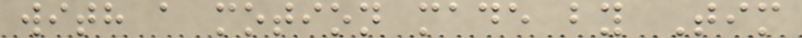with a motion made by Tim
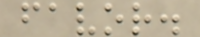favor.
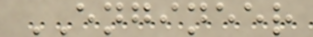ENGINEER
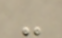-
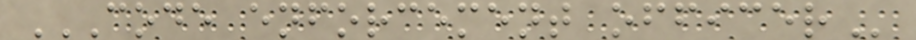CODE ENFORCEMENT OFFICER
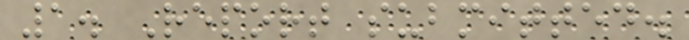1. Report submitted.
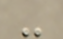-
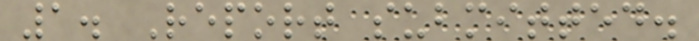1. Report submitted.
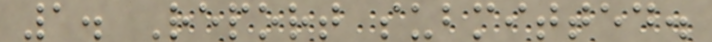1. Report submitted.
